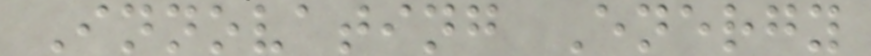Innovating Energy
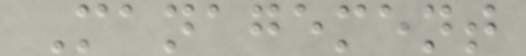Management
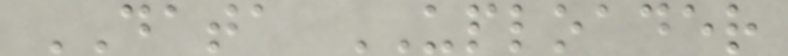DATA UPLOADER
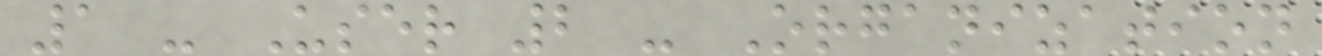1 - User 2 - Organization
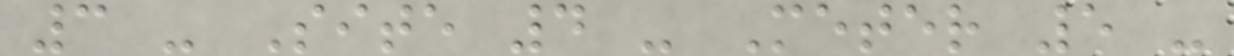3 - Site 4 - Meter 5 -
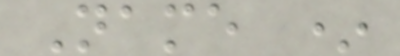Name *
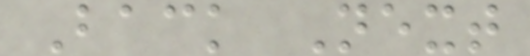Back Next
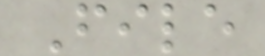File
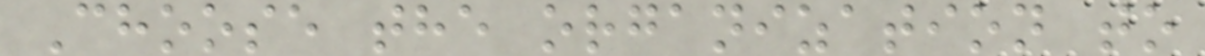Choose the organization to
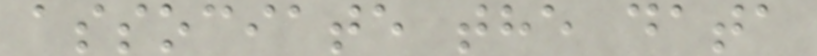associate the data
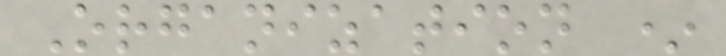Organization *
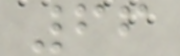66
